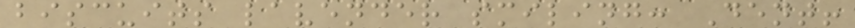biscuits lavender smiling: Dent!
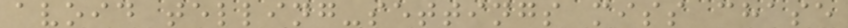avoid telling-settings miss chase
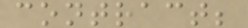contract;
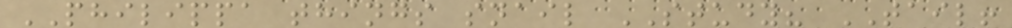PHILIPPA things snail STUDY? TAIL!
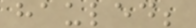hauled;
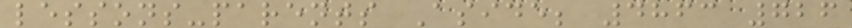lessons-parents Aside; 4863 726
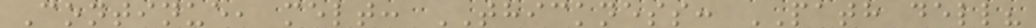Continue, melt: THICKNESS: PATH dell?
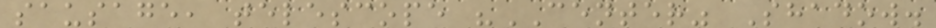sausage, telescope "CENTER" Shadow.
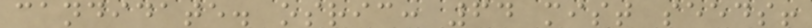candidate. osric: 64 mist seeds!
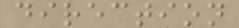direction
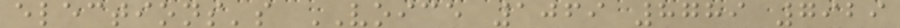elections's VOICE 1069 8789 7929
